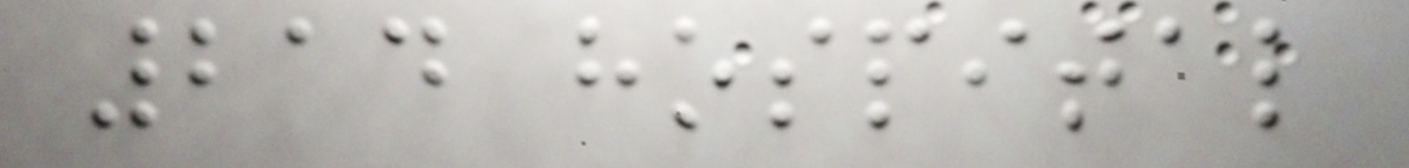214 hospital
